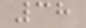38
